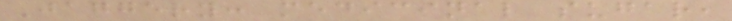Jaggery: medicinal sugar,
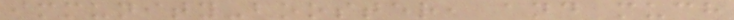immunity-booster, and much
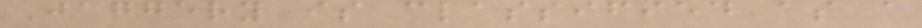Jaggery is classified as a
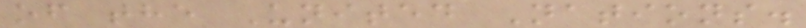of the United Nations.
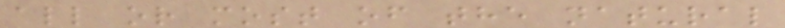all or most of the natural
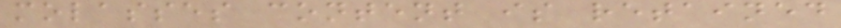molasses content is retained
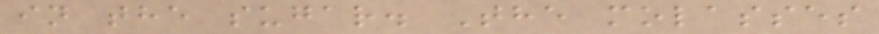in the sugar. The molasses
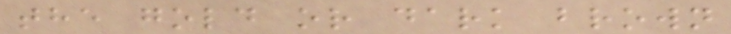the gold or dark brown
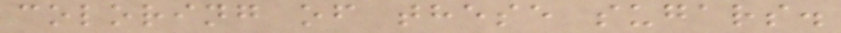coloring of these sugars.
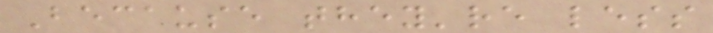Because they're less
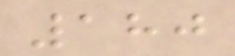180
